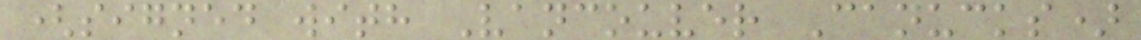(signed with Vancouver Canucks)
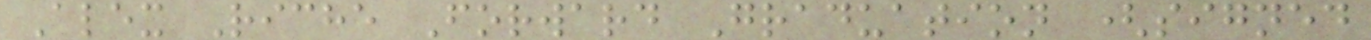Alex Riche Forward Graduation (signed
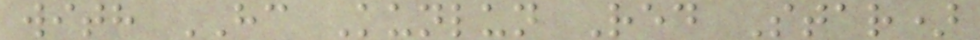with HC Kunlun Red Star)
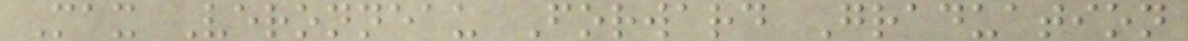Max Veronneau Forward Graduation
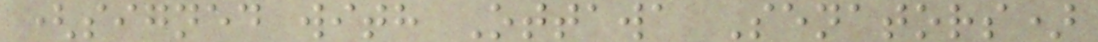(signed with Ottawa Senators)
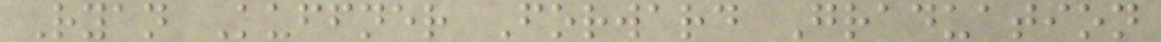Ryan Kuffner Forward Graduation
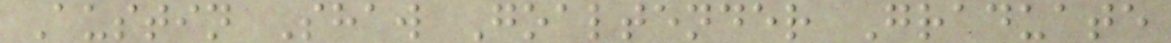Austin Shaw Goaltender Graduate
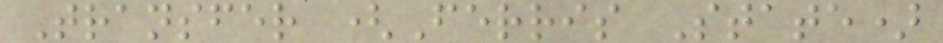Transfer (Ferris State)
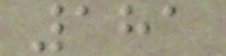181
